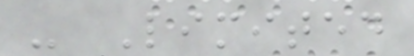- Limited
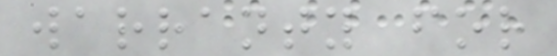warranty for
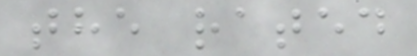the rated
